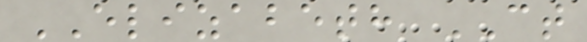ELIZABETH CT
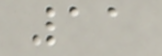11
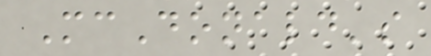McDonald's
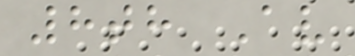8th Av
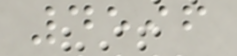4596
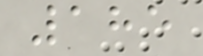185
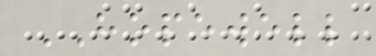HOPEWELL
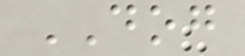DOG
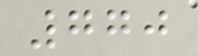770
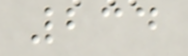234
